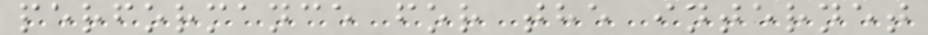performance for the internet
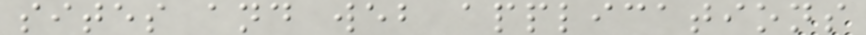sites and web applications
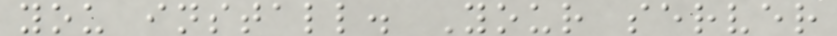you install. Your server
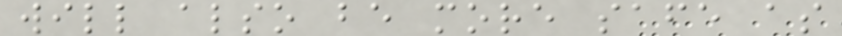will also be more safe as
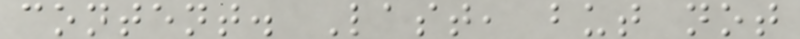content. Last, but not
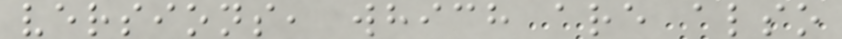versions, which are also
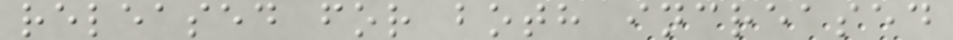released for both increased
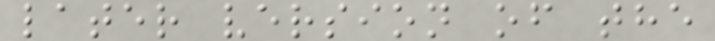later version of the
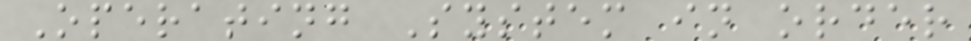Operating System in order
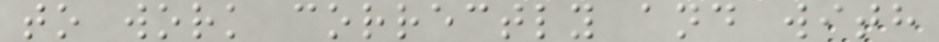to work correctly and with
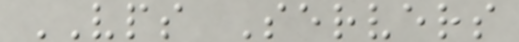VPS Servers
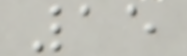15
